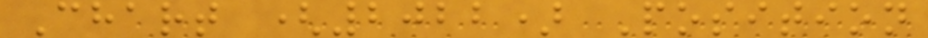Chart (2022) Position
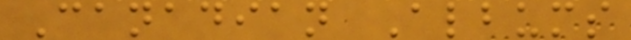Canadian Albums
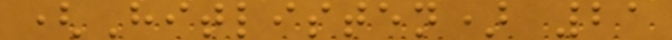(Hitlisten) 21
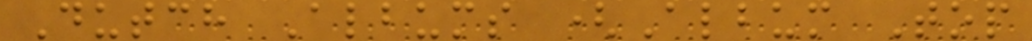Dutch Albums (Album Top
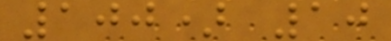100) 10
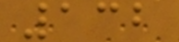132
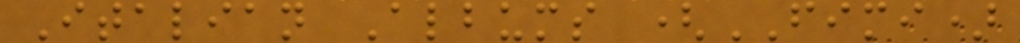Italian Albums (FIMI)
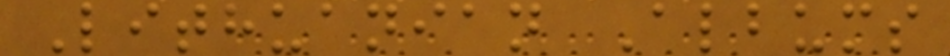Lithuanian Albums
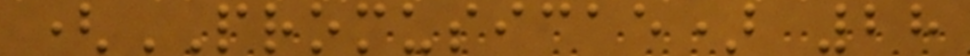(PROMUSICAE) 28
